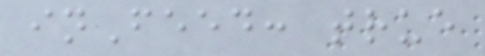inFeed: true
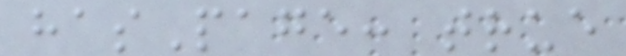hasPage: true
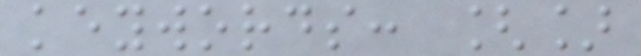keywords: []
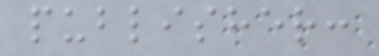publisher:
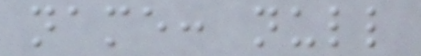name: null
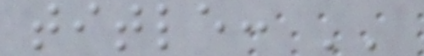title: ''
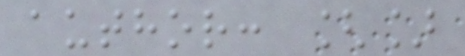author: []
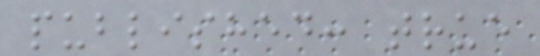published: true
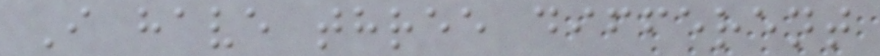I have three different
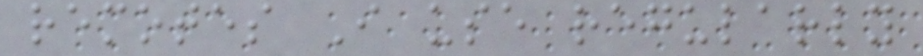remotes I use regularly
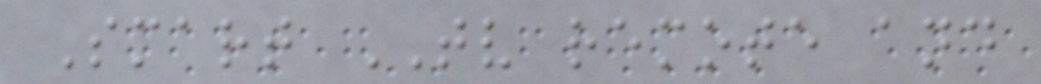Smart TV remote and
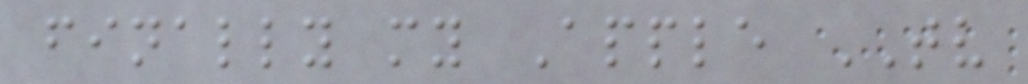finally my Apple TV
